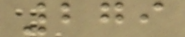279
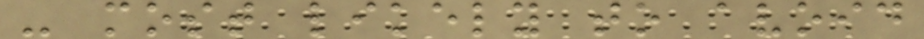- most likely to avoid
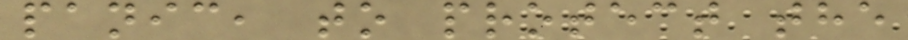panic, to protect the
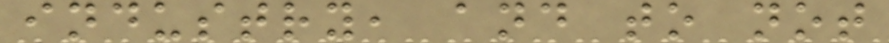industry, and to not
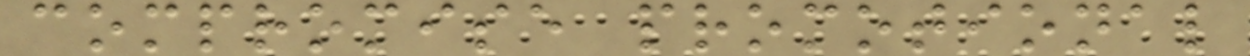compromise promotional
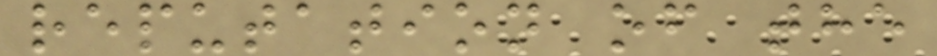reputation of the
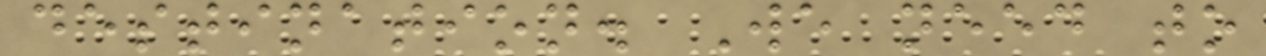destination. We need to
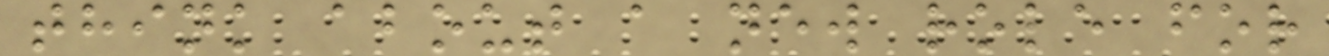think about a new role for
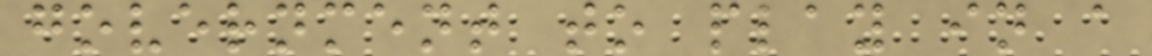government to play in a
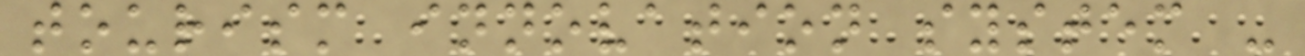tourism innovation system -
